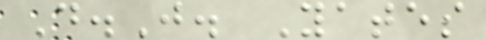D.J. Yates
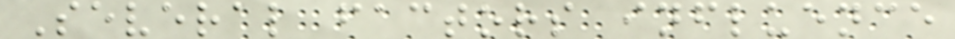Several factors influence
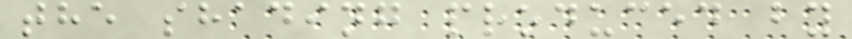the shading produced by
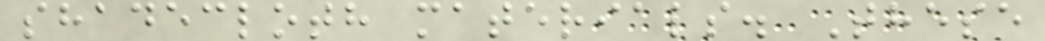shadecloth materials. These
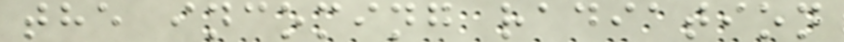the incoming radiation
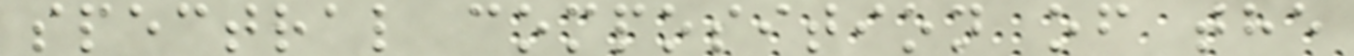spectral composition of the
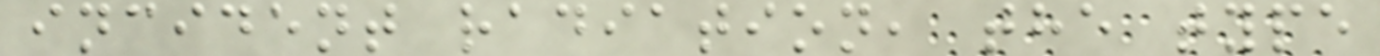incident radiation, the type
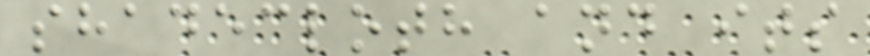shadecloth and its
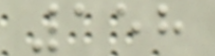158
